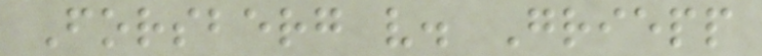Forsberg v. Griepp
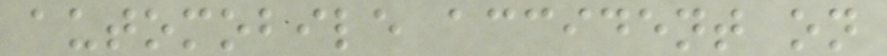automobile accident on
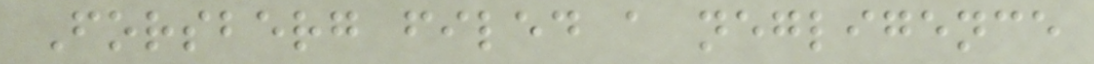Forsberg filed a negligence
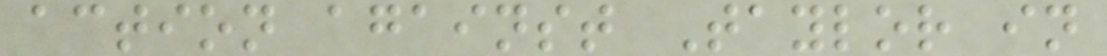action against Taylor in
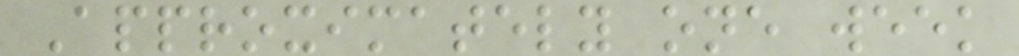Approximately one week
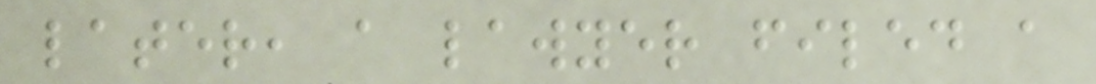later, a lawyer filed a
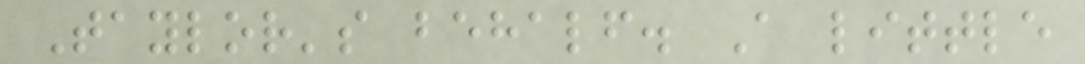Taylor's behalf. A little
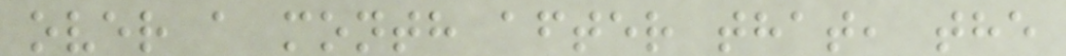over a month after that, the
